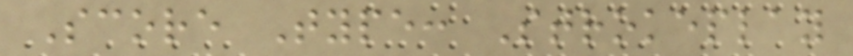Score Type: Strokeplay
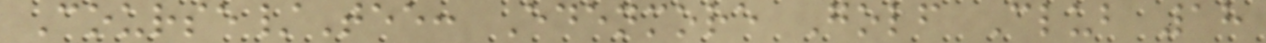Course/Tee: Edenmore Golf Club 18
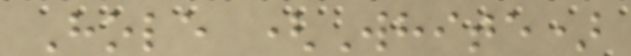Hole (White)
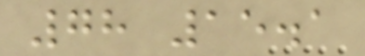78 15.1
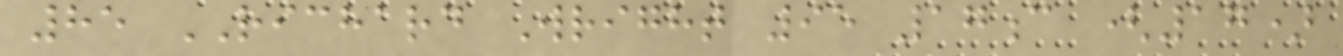85 RICHARD Wright 95 17c (17)
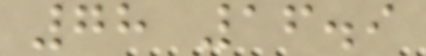78 16.9
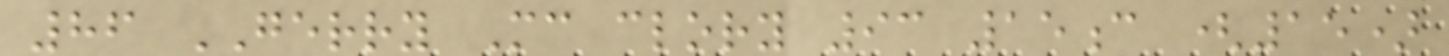86 GERRY Mc clory 93 15c (15)
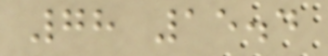78 15.4
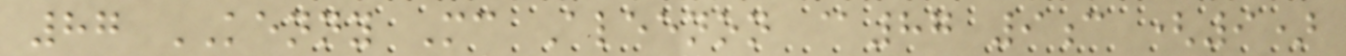87 KENNY Mc Aleenon @87 9c (9)
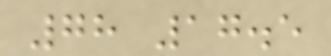78 17.5
